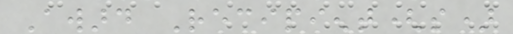Award Recipient(s)
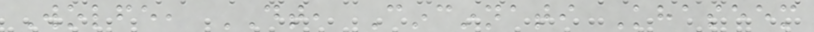Wolfe, DT, Cincinnati Khaseem
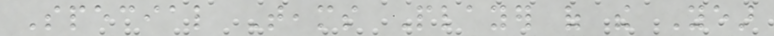Special Teams Player of the Year
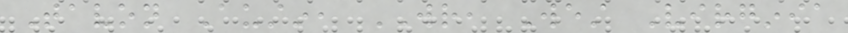Tavon Austin, WR, West Virginia
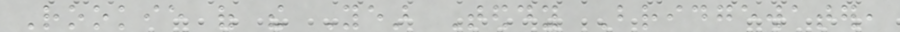Rookie of the Year Teddy Bridgewater,
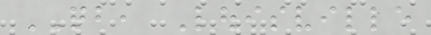QB, Louisville
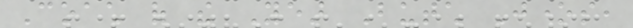Coach of the Year Butch Jones,
